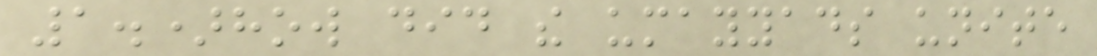1.)how did the umayyads unite
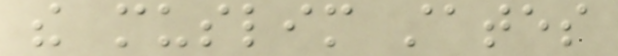the muslim states
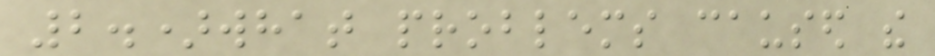2.)what problems caused the
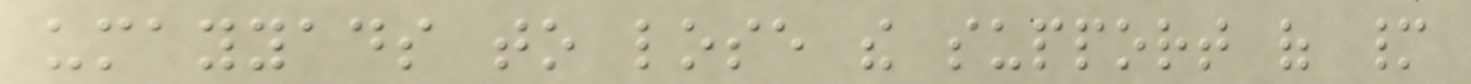umayyads to lose the support of many
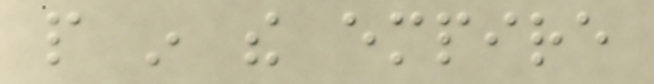people in the empire
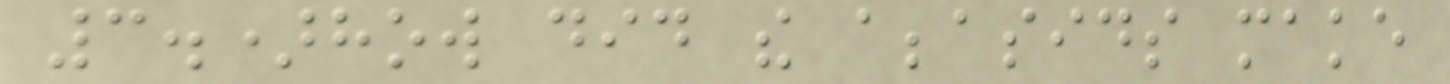3.)how did the abbasids make
